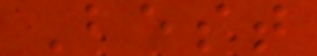Best
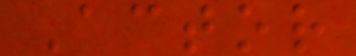Actor
